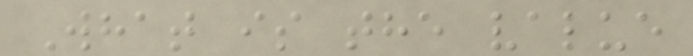What is the value
